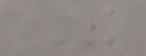The
